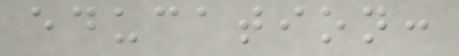education:
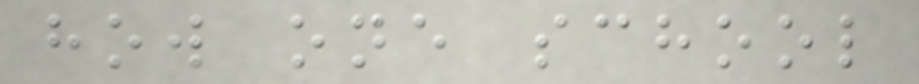how one school
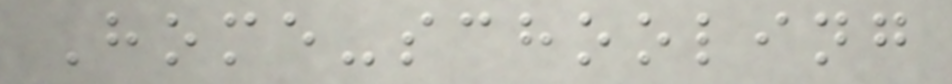Home-schooling
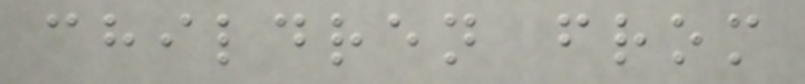children from
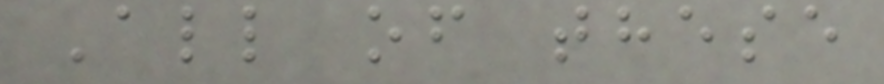All of these
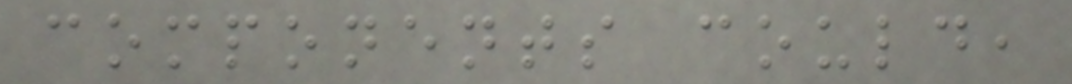components could,
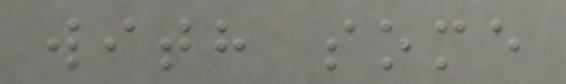with some
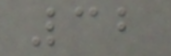32
